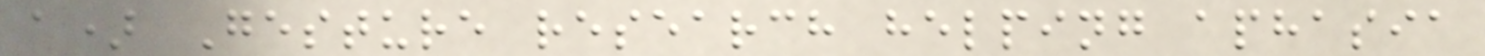a) Gesture research helping aphasia
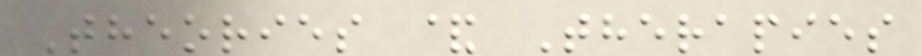Theories & Therapies
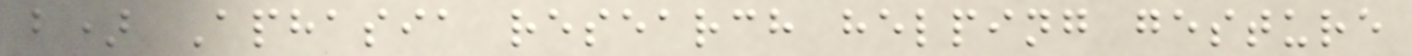b) Aphasia research helping gesture
